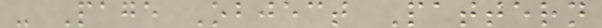- Page Object Pattern
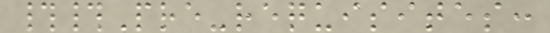##Pre-requisites:
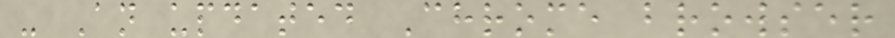- An updated Chrome browser
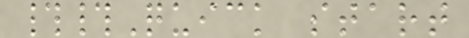##Quick start
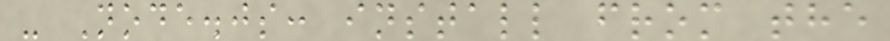- Node.js: install from the
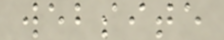website
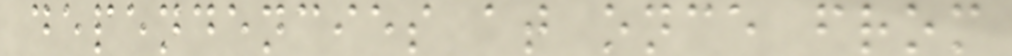dependencies at once from
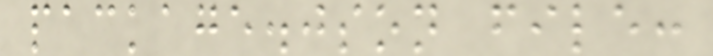package.json file:
